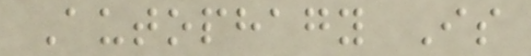Autophagy Is
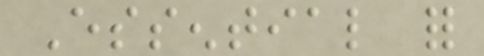Essential for
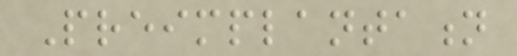Preimplantation
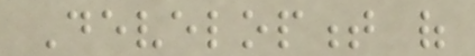Development of
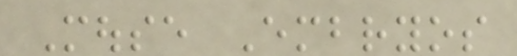Mouse Embryos
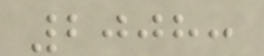2008:
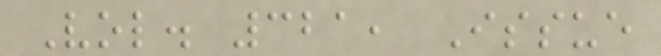Vol. 321, Issue
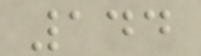144
